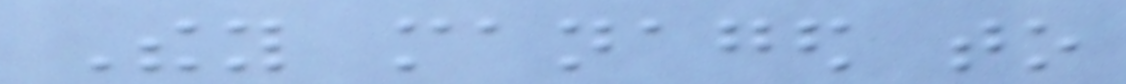They managed to
